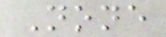None
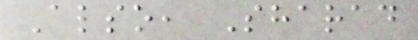Also, Sharad
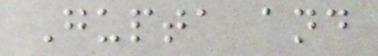Gupta and
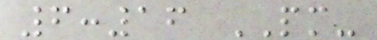6:16 PM-
